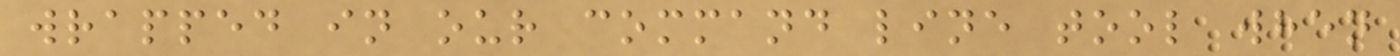wrapped in our command line tool when
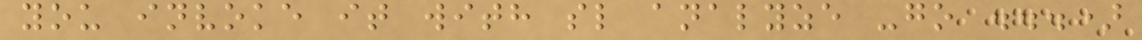you invoke it with sl analyze -go ...)
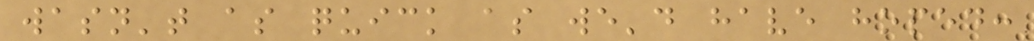wasn't as quick as we'd have hoped:
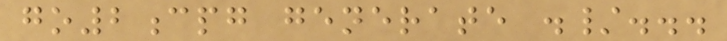go2cpg generate ./...
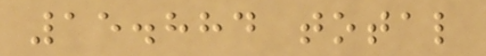15.884 total
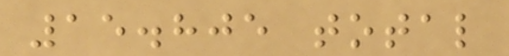15.805 total
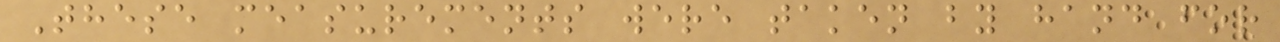These measurements were taken by hand for
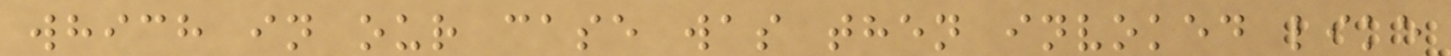which in our case was then invoked like
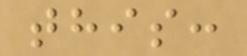this:
